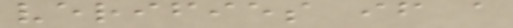verifies if a
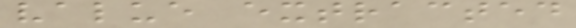value extracted
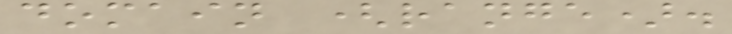domain (range).
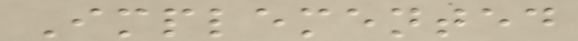Implemented
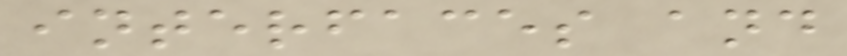interfaces and
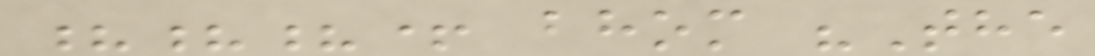???+ bhom "The
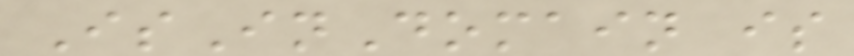IsInDomain is
